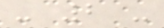- 2 -
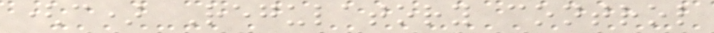(c) Regulatory control
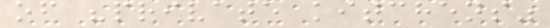of "private kitchens"
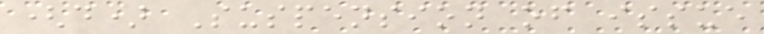(d) Suspension of issue
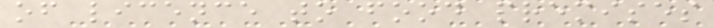of licence to food premises
